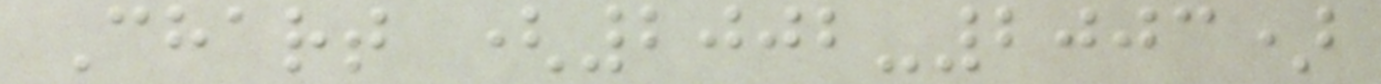Chart (2002-2003)
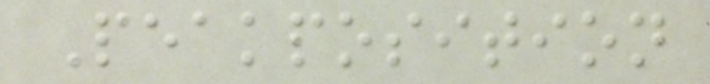Peakposition
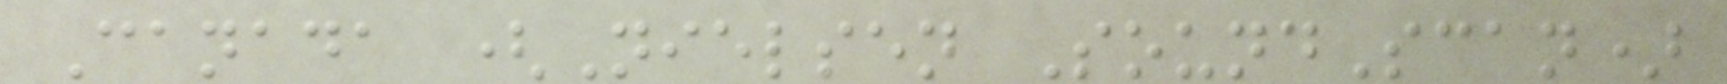Canada (Nielsen SoundScan)
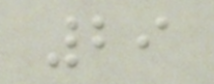29
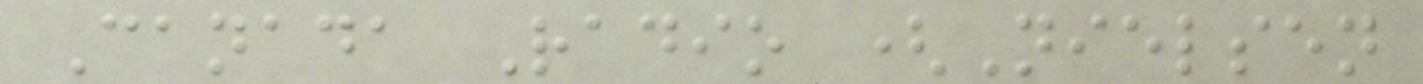Canada Radio (Nielsen
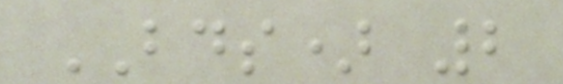BDS) 2
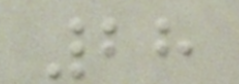28
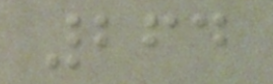264
